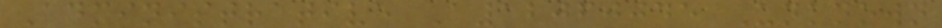Administrative A12060045 Unknown
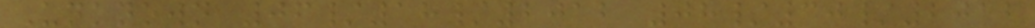Unknown 06/18/2012 08/30/2012
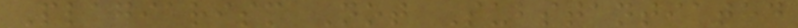Plagiarism Not Substantiated
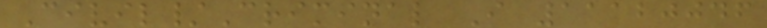Civil/Criminal I 11120046
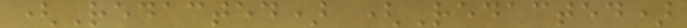(Redacted) (Redacted)
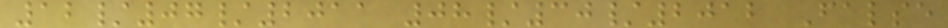12/07/2011 08/30/2012 False
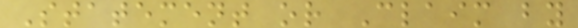Statement or Claim by
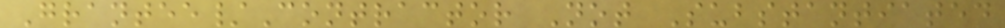Grantee/Contractor Not Substantiated
